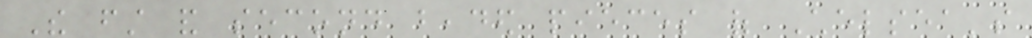The first and second beaded pieces of Chelsea's
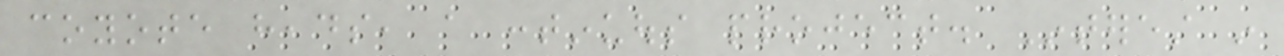coyote heads, a continuous project. Interest in
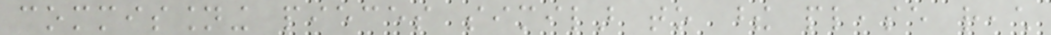commissioning pieces similar to these please reach
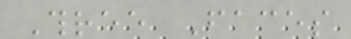Three Faces
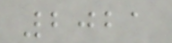2021
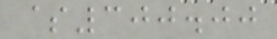$300.00
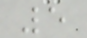5
